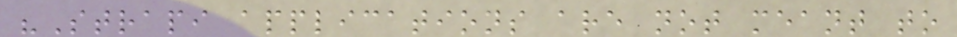"Strapi applications are not meant to
